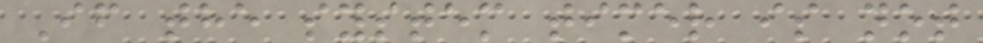If the system timer is not
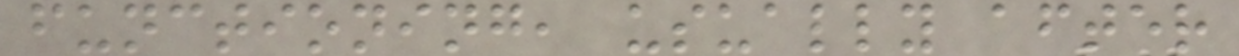functioning, usually after
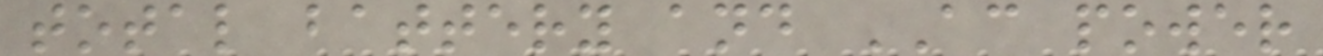total battery and AC power
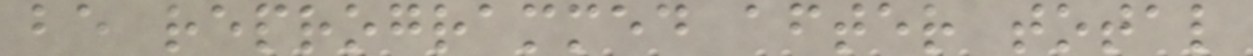be reprogrammed after total
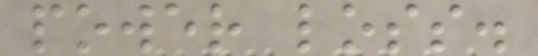power loss.
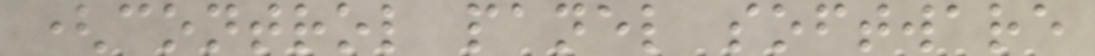(control panel software
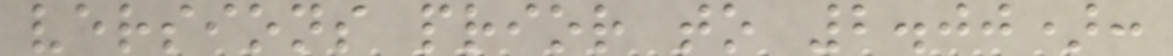versions prior to 2.00):
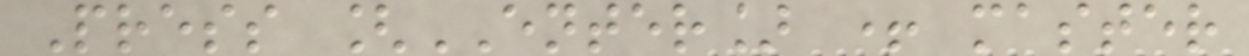Press [ENTER] + master
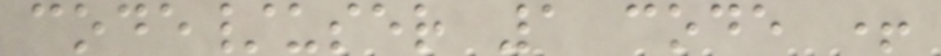code/user 1 code +
